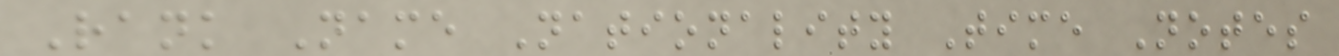Rank Name Nationality Time Notes
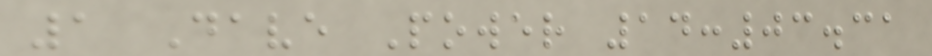1 Dave Power 14:03.31
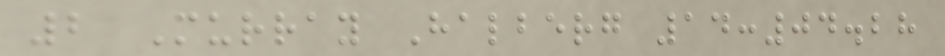2 Murray Halberg 14:04.28
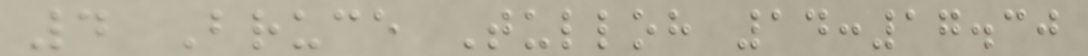4 Bruce Tulloh 14:17.30
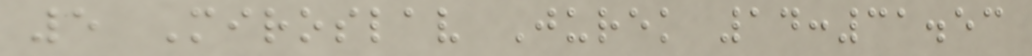5 Miroslav Jurek 14:31.53
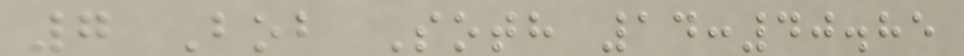7 Bob Soth 14:40.85
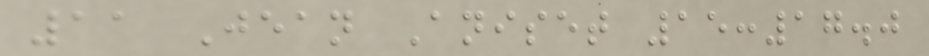11 Jean Aniset 15:17.0
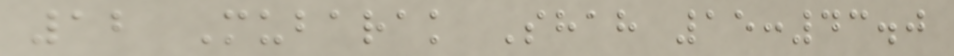12 Mubarak Shah 15:43.0
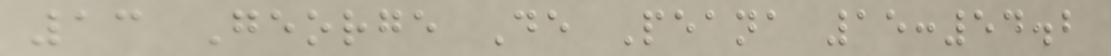13 George De Peana 15:54.2
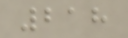218
